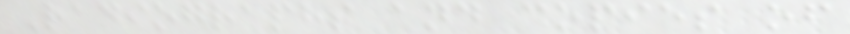Radiographs and copies of
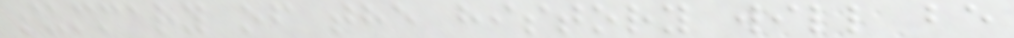summary of the history will be
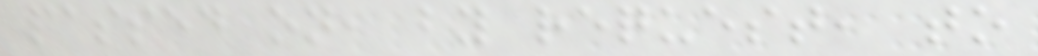passed on, by request, to
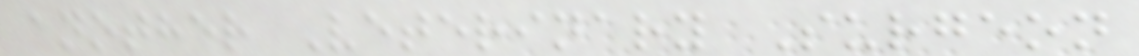another Veterinary Surgeon
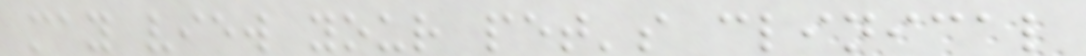may view your pet's clinical
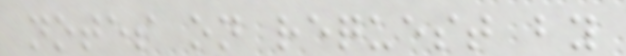notes on request by
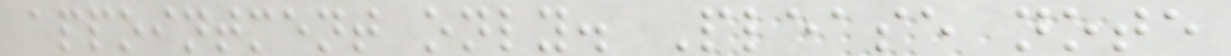appointment only. Please note
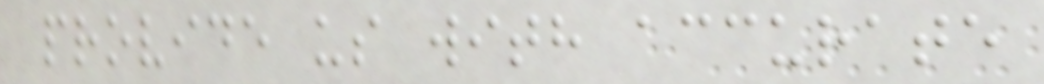provide us with accurate
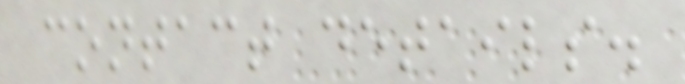contact details.
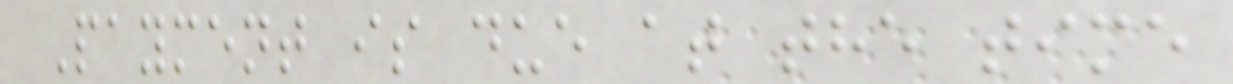Payment is due at the time
